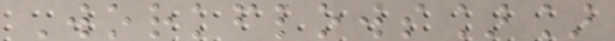Workflows]]
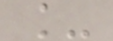_
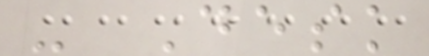- Desk
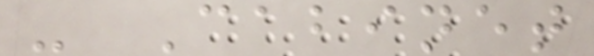- Cabinet
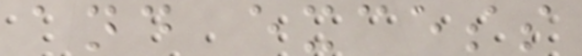and excess
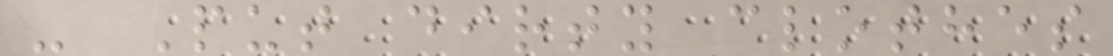- Put dirty clothes
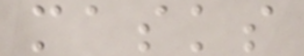masks
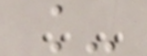_
